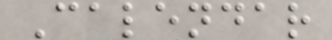Calendar
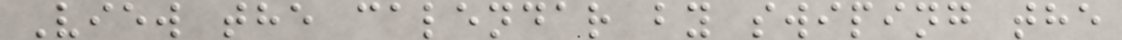View the calendar by swiping the
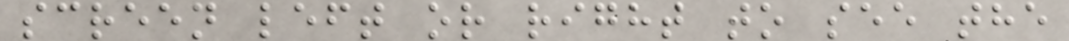screen left or right to see the
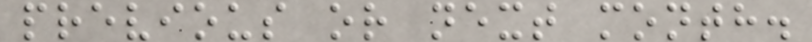previous or next month.
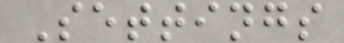Settings
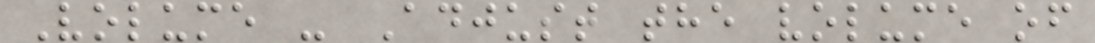Volume - Adjust the volume of
